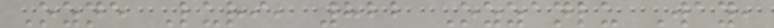Ozne Luri, 822 Ozzanlu Way,
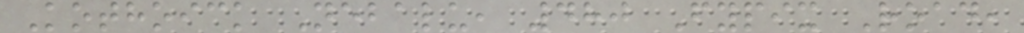Kothoick Nebalu, 480 Fypix Road,
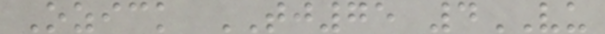Ozick TJ75 4VU
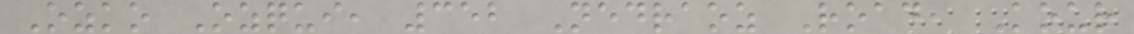Ozko Ozqui, 352 Nedraoz Road, Kour
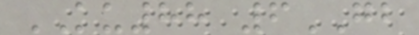KU88 6GB
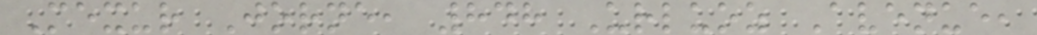Mexur Jorne, 848 Urluoz Avenue,
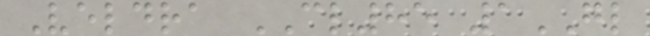Veldra CL85 1GL
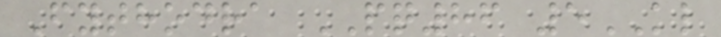Fythodra PQ86 5KL
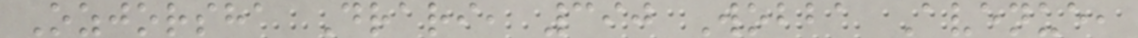Ozjorsha Drari, 390 Wobba Avenue,
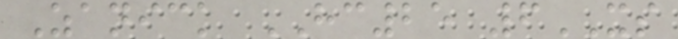Zanick HC25 6XS
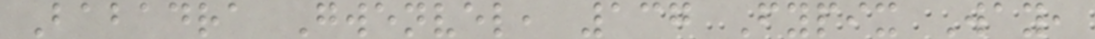Babadra Gwenvel, 137 Fypix Way,
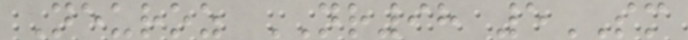Neuroz NR98 5SM
